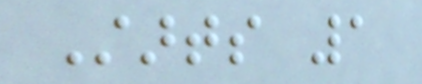Starts 1
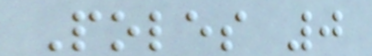Poles 0
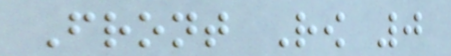Front Row 0
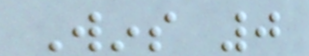Wins 0
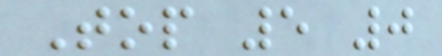Top 5 0
